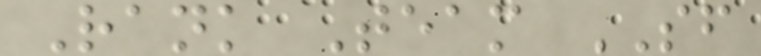Rank Team SF
